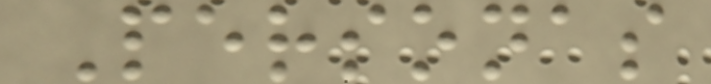Personas
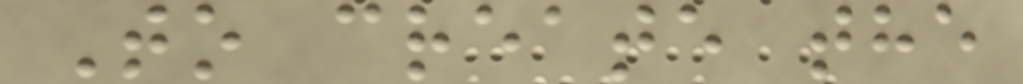To create the
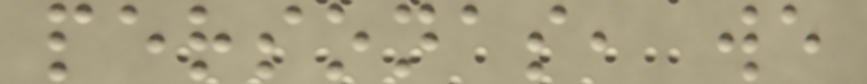personas, we
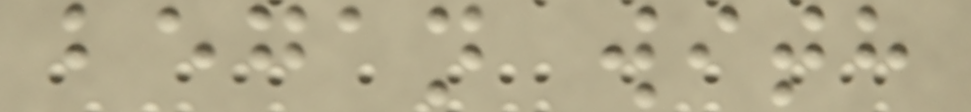began with
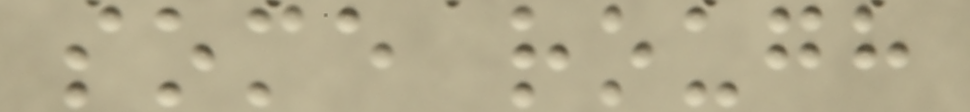some rough
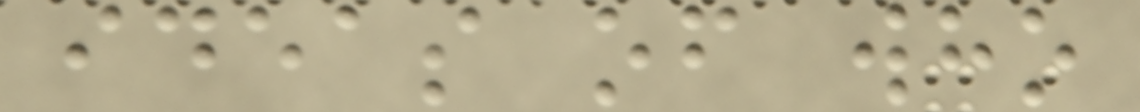ideas of who
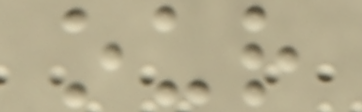our
